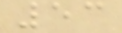53
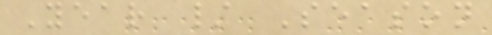Year / Season
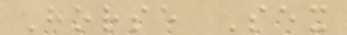Horse Sex
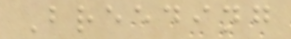Breeding
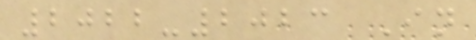2022-2023 In
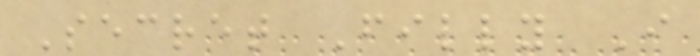Secret Filly I
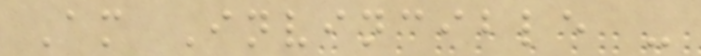Am Invincible -
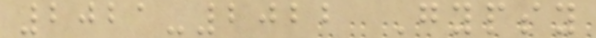2021-2022 Gypsy
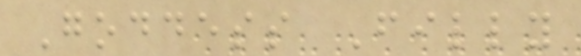Goddess Filly
